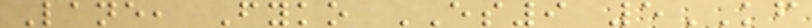Lane, Fyko ES9 5KF
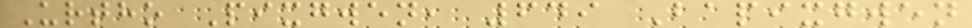Urtho Pixgwen, 649 Bapixgwen
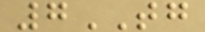7TG
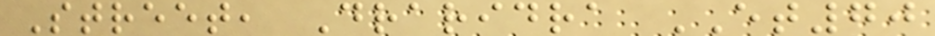Street, Draridra ET70
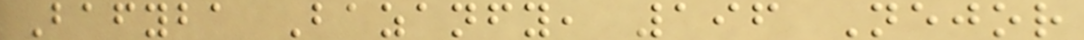Bafyba Bazanfy, 196 Nejor
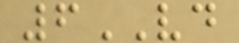6VD
